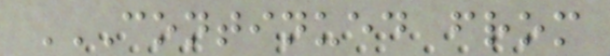CONTINUED FROM
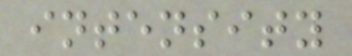intensity
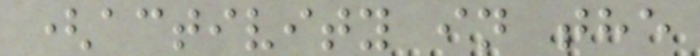(activity in the
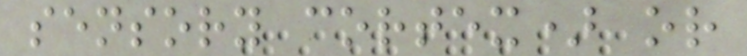sensory cortex) or
